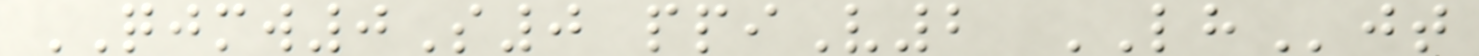QJMW0S0 ppiV2 LHjt
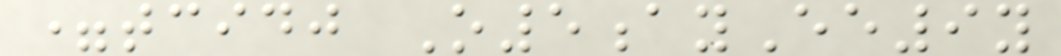=tcidj O5ayEe9y
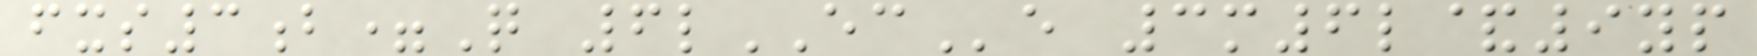fxs3b=Q 6lECe 3m6l&9yp
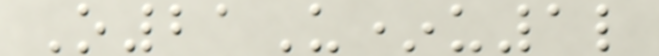O21U*u1l
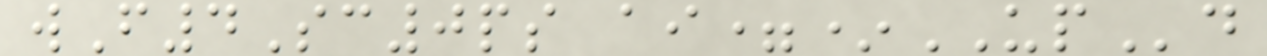wF4Sc0ps ai=*UPd
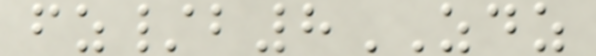fz/b8ZDZ
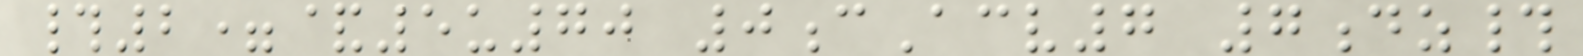#2=&5u70 0cAcv7 7dz#
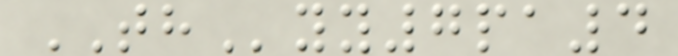THyy7pa4
